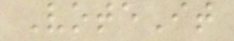VoteIt
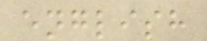english
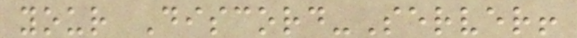your Discord-Server!
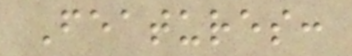Features:
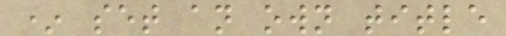* set an own title
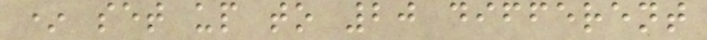* set up to 20 different
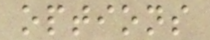options
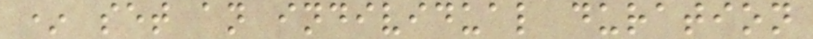* set an individual duration
